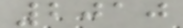2010
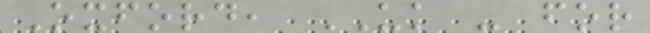Oxford, UK - for
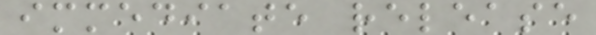immediate release
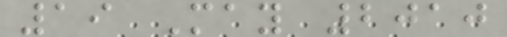19 May 2010
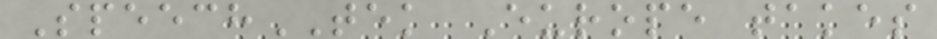SpeechTEK Europe takes
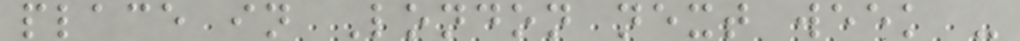place in London next week -
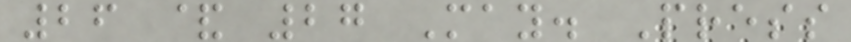26 & 27 May. Press
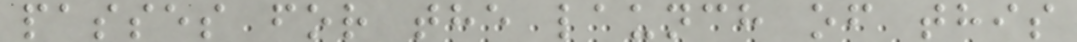passes for the launch of this
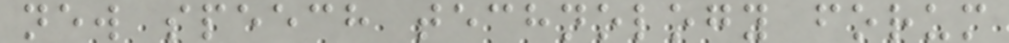new speech technology forum
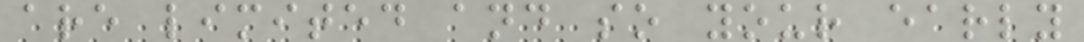are limited and so your early
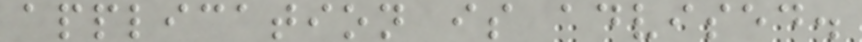application is advised.
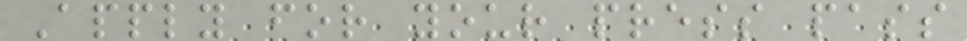Apply for your press pass
